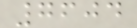7604
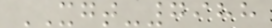XGT-7988
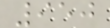950
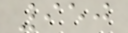950
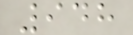948
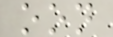oon
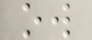ow
